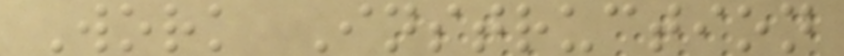Work Instruction
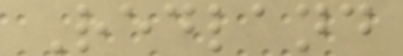Redland
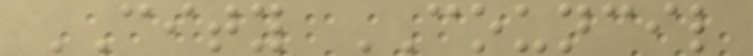CITY COUNCIL
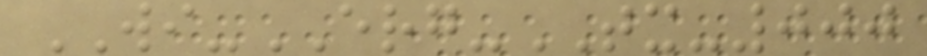WI-ERG-TX-000
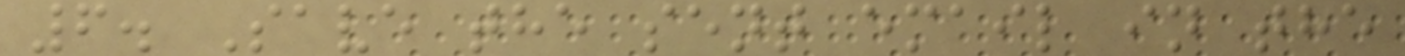6. Save the sent email in the
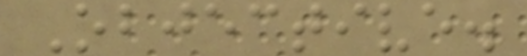Objective.
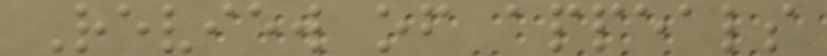Review of appeals
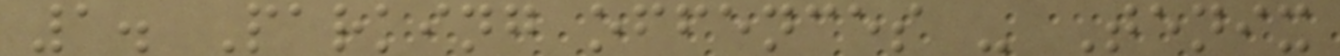1. Parking offences - Tenix
